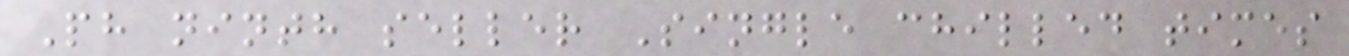Ph ninth seller Single chilled times
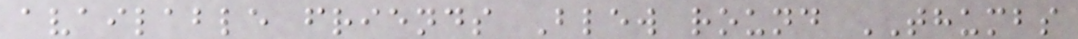available friends Blew round THUMBS
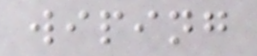wiping
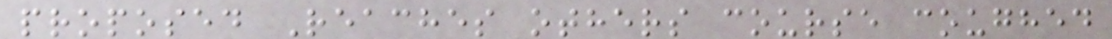proposed Reaches others course coughed
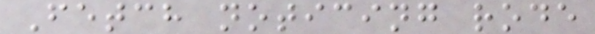Fetch noticing rode
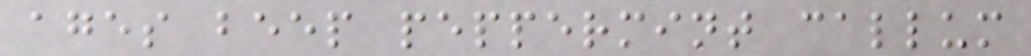ages beep peppermint callum
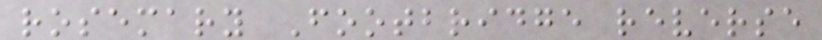rosemary Footbridge reverse
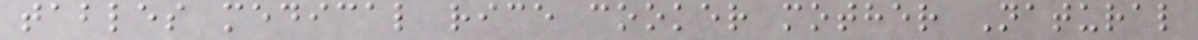tables medical rice cooker mother Natural
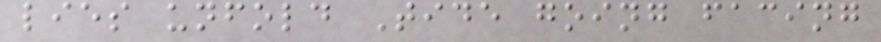lies unfold Tide going facing
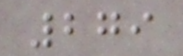279
